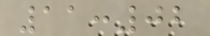11:02
